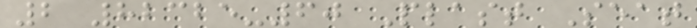2 82325-60 Plast Seat
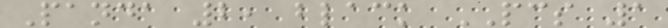Panda 2, black PCS 1
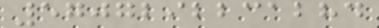5707292231284
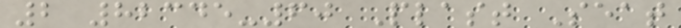2 82345-60 Plast Seat
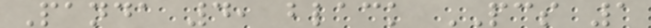Panda 4, black PCS 1
